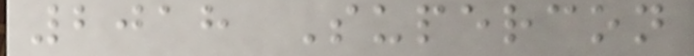2018 Supercon
